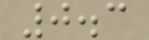0.3
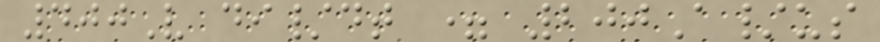400V di/dt = 200A/us
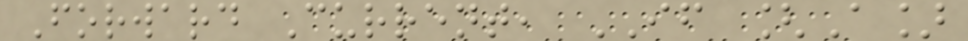Forward Current, IF [A]
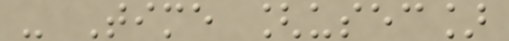- Time [usec]
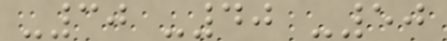-30 -40 -50
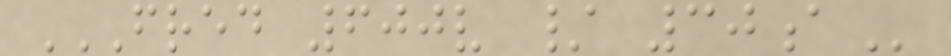FRED 600V / 30A
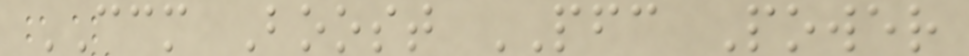CCM Boost PFC Power
